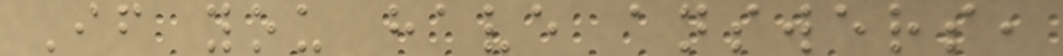If you have answers,
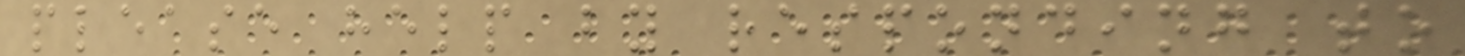please help by responding to
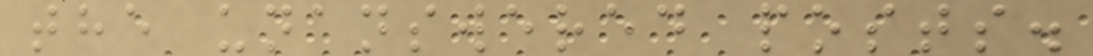the unanswered posts.
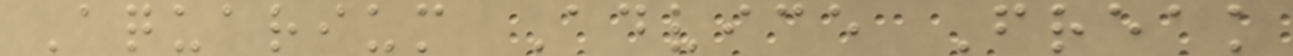Aquarium Advice Freak
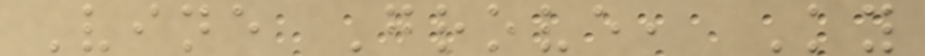Vine Grove, Ky
